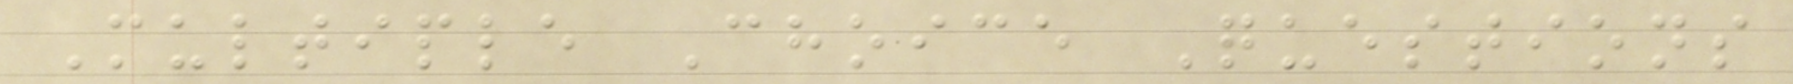Multiple Choice Questions
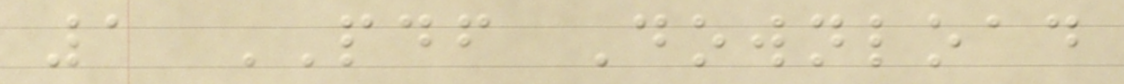1 PDF Download
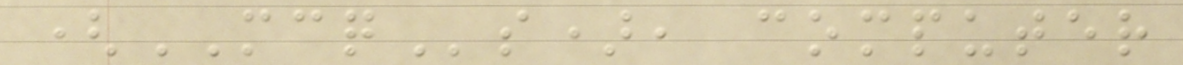(MCQs), computer
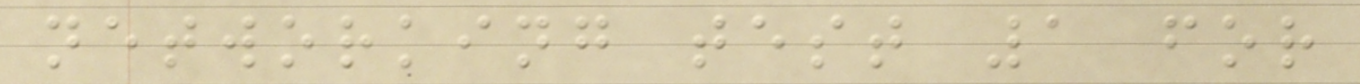networking test 1 for
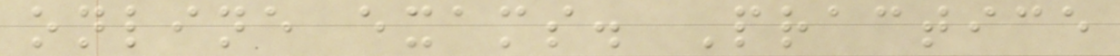online exams. Practice
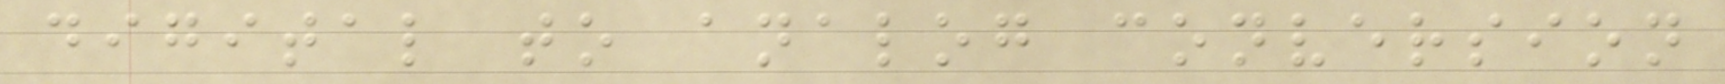digital to analog conversion
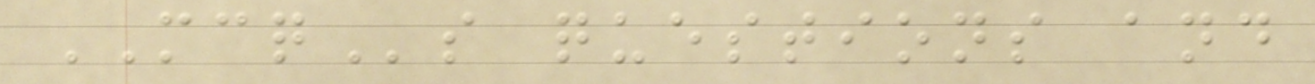MCQs questions and
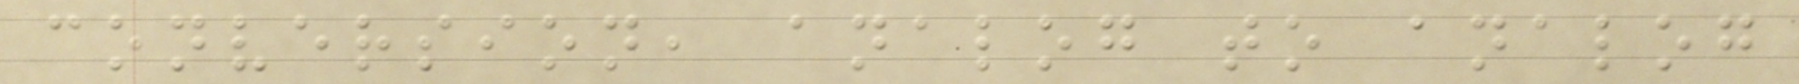conversion, analog to analog
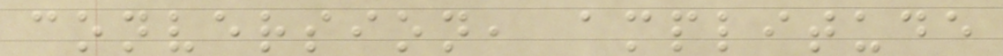conversion, amplitude
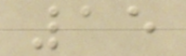15
